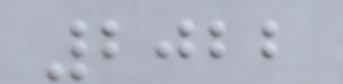2022
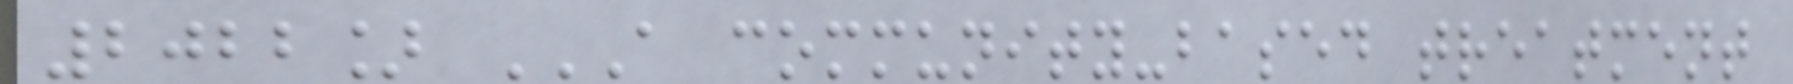2022] A COMMUNITY-BASED TREATMENT
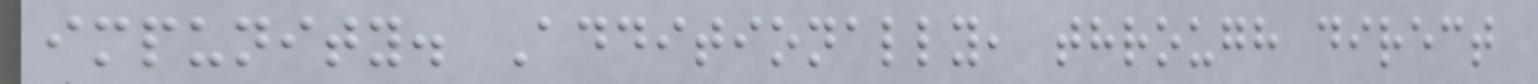impunity. Additionally, through direct
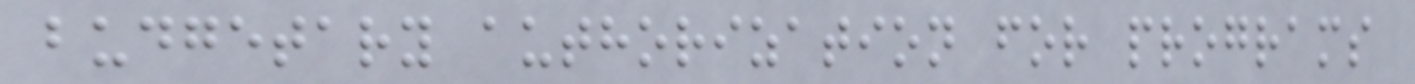budgetary authorization for programs
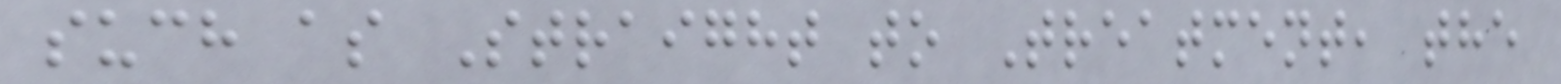such as Straight to Treatment, the
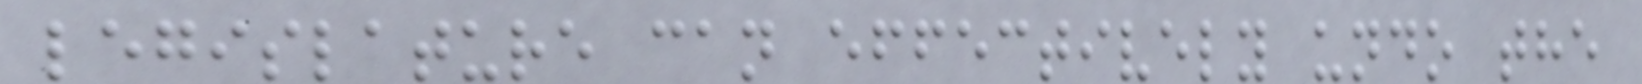legislature can effectively undo the
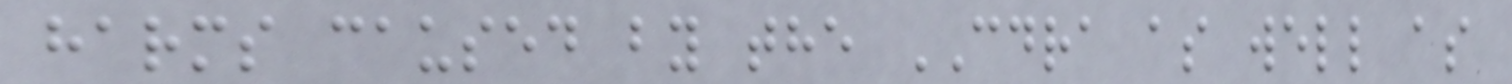harms caused by the CDRA as well as
